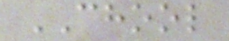CHOOL
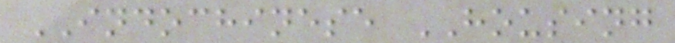INDOCHINESE HOUSING
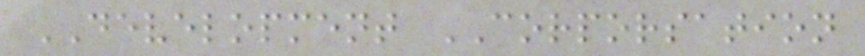DEVELOPMENT CORPORSATION
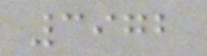3972
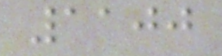1100
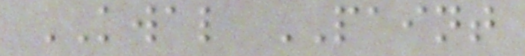KWAL PAINT
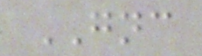GNC
